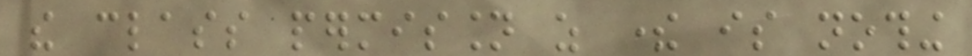the class permission as there is nothing
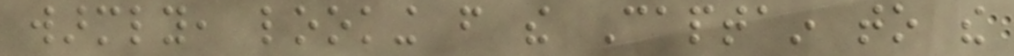warmly, looking from the Captain to the
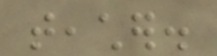teacher.
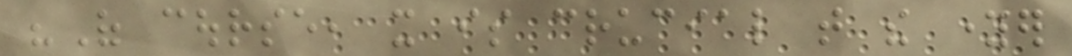"Of course, it is crucial that the younger
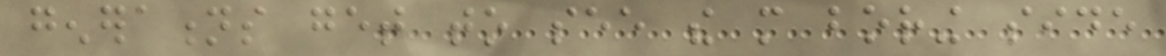generations get to see the more boring side
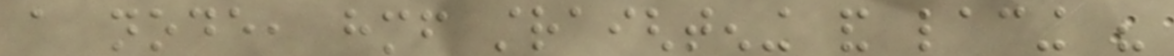a node, himself straightening and lacing his
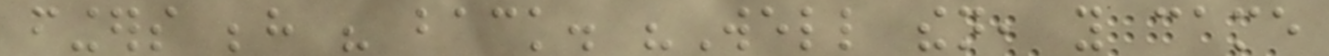fingers behind his back. "Well then, you came
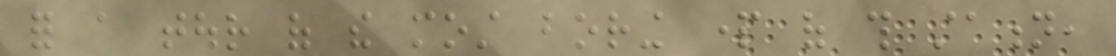for a tour of the most boring part of this station,
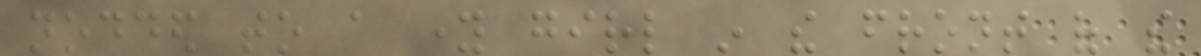nodded to a young girl in the front of the
